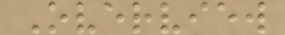Overview
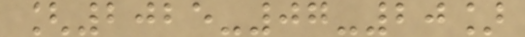[2025-07-20]
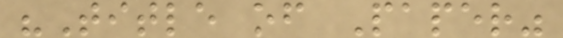"Title of Paper"
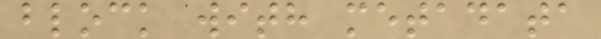block with metadata
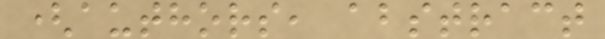(authors, abstract
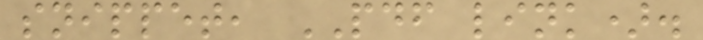snippet, PDF link).
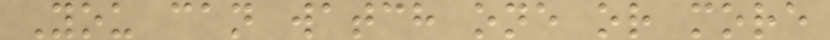You can watch one or more
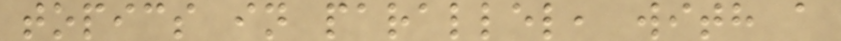topics in parallel, with a
